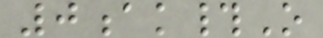0ak#O
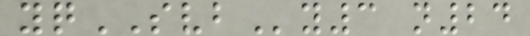yqSVBy3 n24
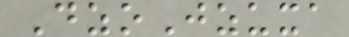DzoJzuxa
